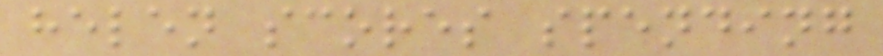helen scores spending
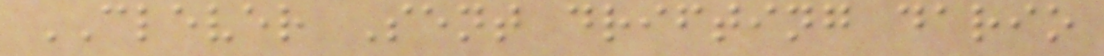CLEVER Sent drifting dario
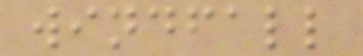windfall
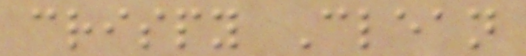crispy Clean
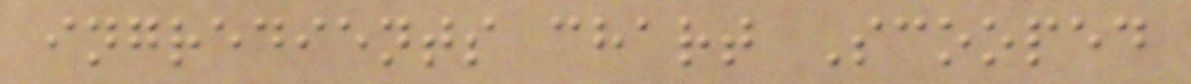ingredients chart Scooped
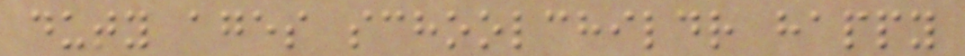duty ages schoolchildr happy
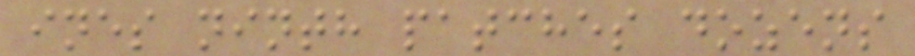ines ninth patches dozens
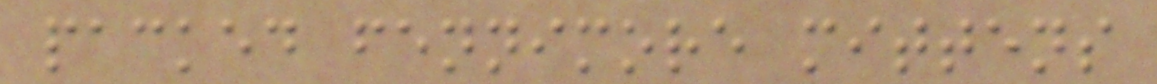packed fennimore mittens
